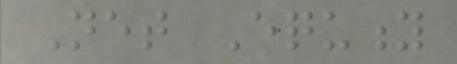Net Equity
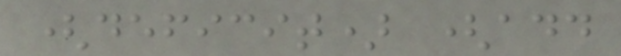(deficit) (add
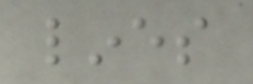lines
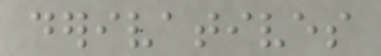derivatives
